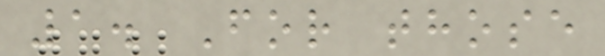1. For those
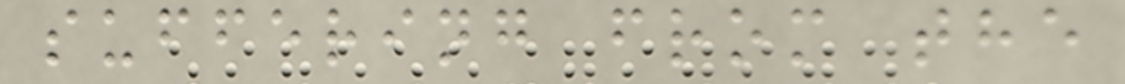suffering from the
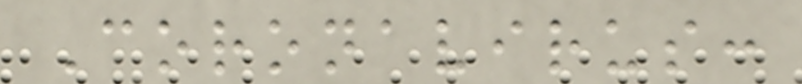Coronavirus:
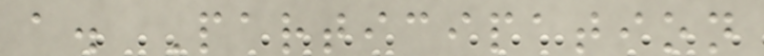a. Participation
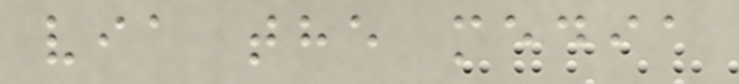via the media
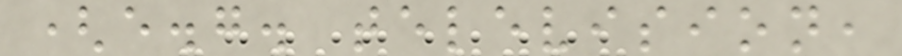(e.g. television,
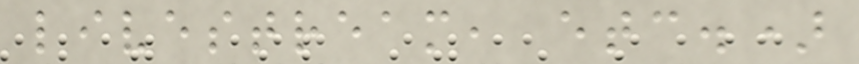livestream, etc.)
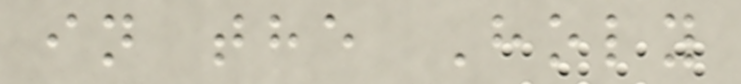in the Holy
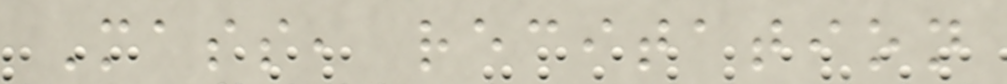Mass, recitation
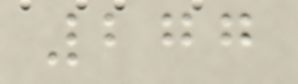277
